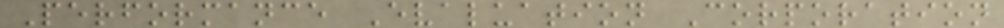Performance Evaluation Corporation
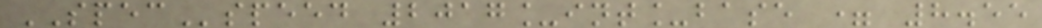SPECspeed 2017_int_base = 8.55
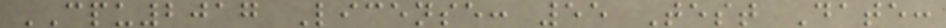CPU2017 License: 55 Test Date:
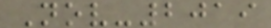Nov-2019
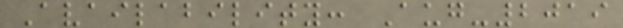Availability: Aug-2019
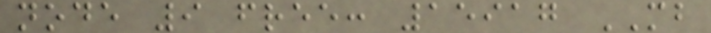node 9 free: 15917 MB
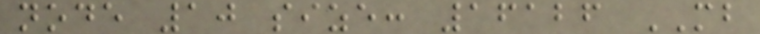node 10 size: 16126 MB
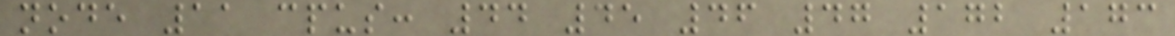node 11 cpus: 44 45 46 47 172 173
